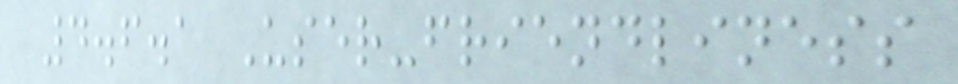4.6.1 User-friendliness
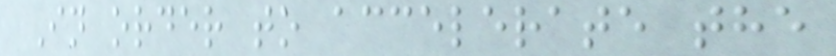In order to accelerate the
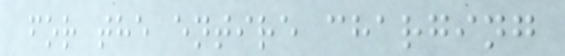for the entire charging
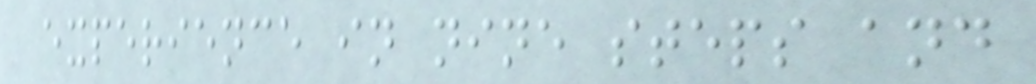experience in nine steps and
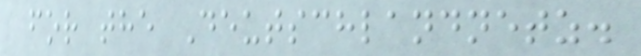for the Deutschlandnetz.
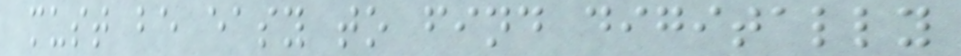must be easy to find digitally
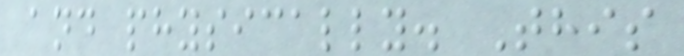and physically. This
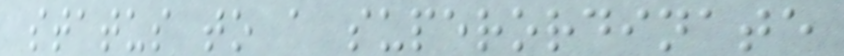status to a superordinate
